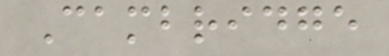Cambridge
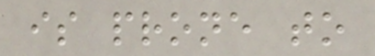is prone to
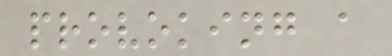provoking a
